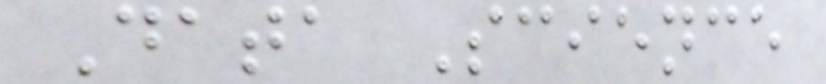Data Science
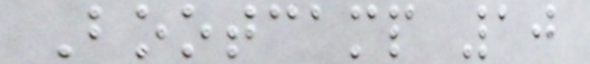Bootcamp 10
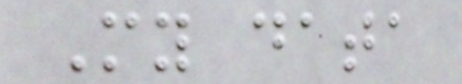My data
